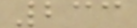233
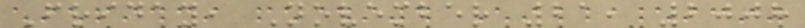Friday, November 21, 2008
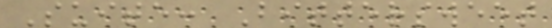Suite: Bittersweet
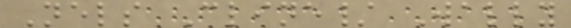Nels Cline/ Wally
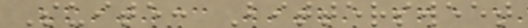Suite: Bittersweet
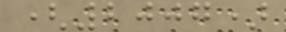(2007)
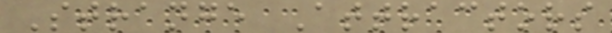Strange Attractors
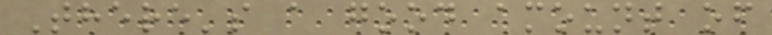There's a good amount of
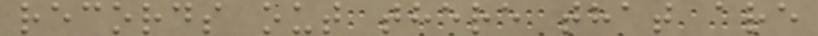records out there that are
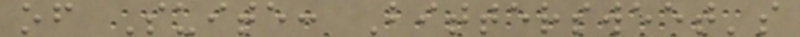of Suite: Bittersweet's
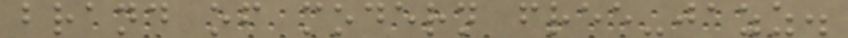brand of modern free-jazz.
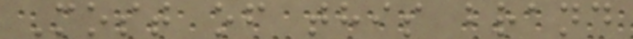Most of this brand
